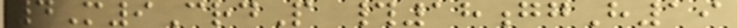4M9CrdP #18ggH19
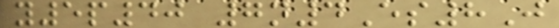y5p40 7n4Es8J
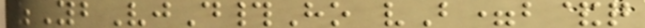zYbVjD#Ho vB=b&q
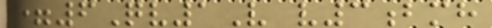=6Qv1V v3bmh
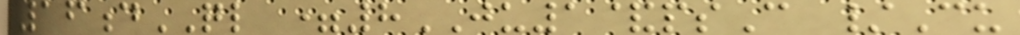16dQL =8JU1&psC /Cu
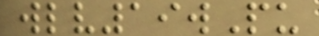wlv19wPu
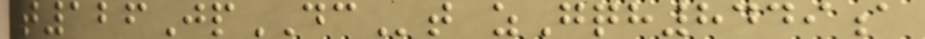t126JpDCt zGqh8449a
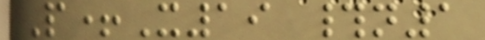P+X19 #n1
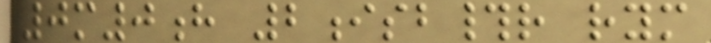0m0h 2isb#r rym
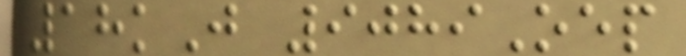18kJ 9089Oep
